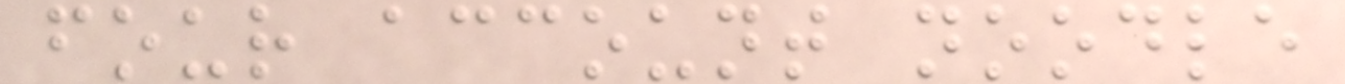four account noodle
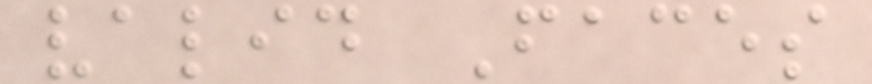valid Faces
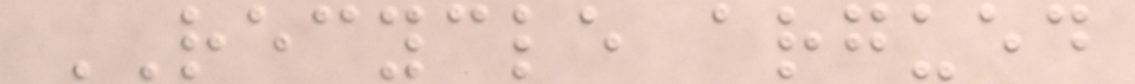RECYCLE argued
